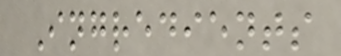Ingredients
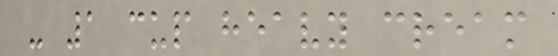- 1 cup heavy cream
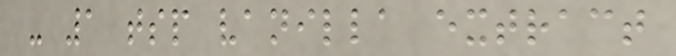- 1 tsp vanilla extract
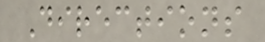Directions
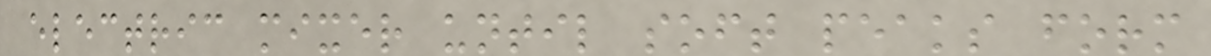electric mixer until soft peaks form
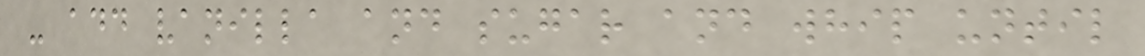- add vanilla and sugar and whip until
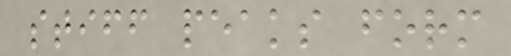stiff peaks form
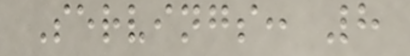Servings: 8
